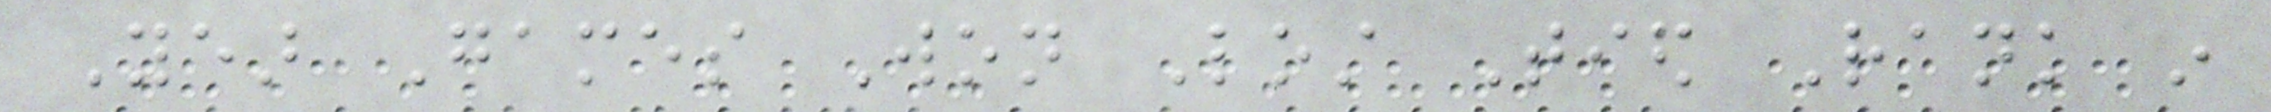Year Games Won Lost Tied Rank in
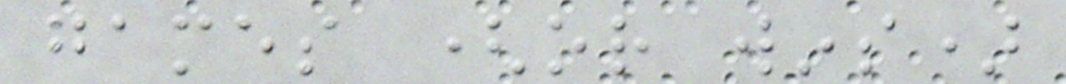games (or wins)
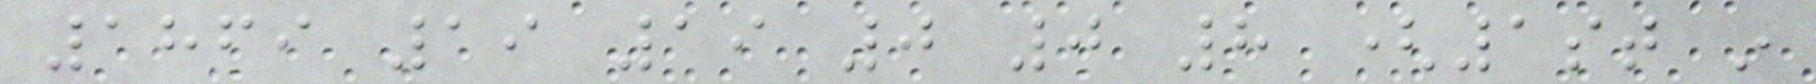1869 19 19 0 0 8 (1st in
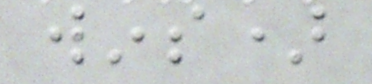wins)
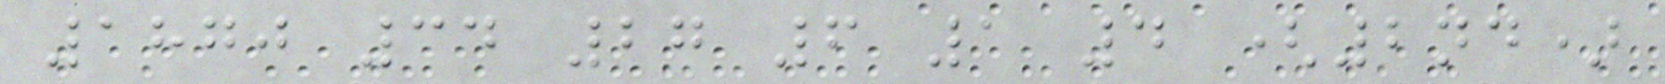1870 34 27 6 1 4 (2nd)
